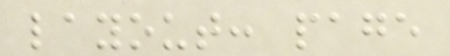layout: page
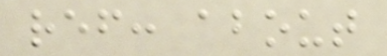ref: about
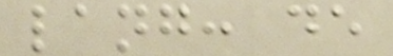lang: de
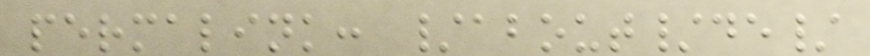permalink: /about/de/
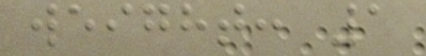weight: 1
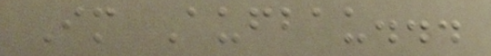Im Aufbau...
